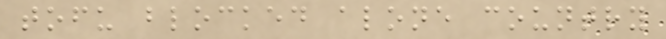tofu blocked alone country
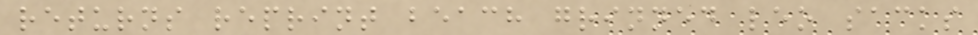returns reprint beach grinned leo sacks
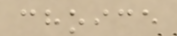choice
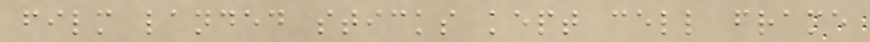film landed sticks kept cell frame
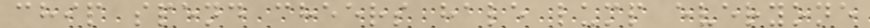chip spend cheers hale lump everyone
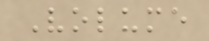Volume
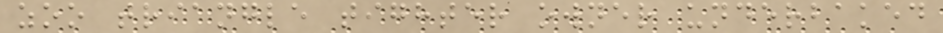zoo triangle tighter owner underbaked
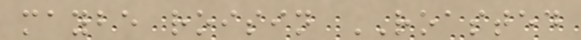maybe roisin ROASTED
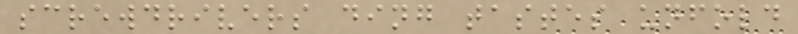screwdrivers ding tastes unfold
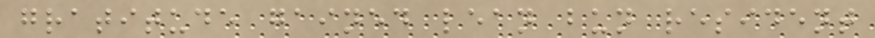gratitude gained lean bun resident
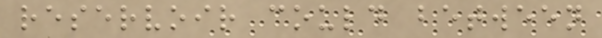reservoir could between
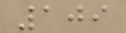109
